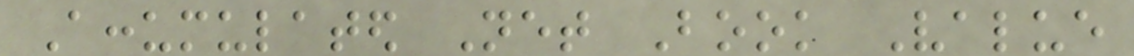Accumulated Net Book Value
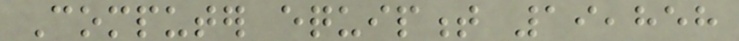Computer equipment 19,858
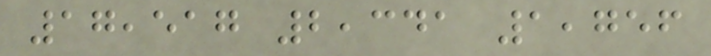17,517 2,341 1,756
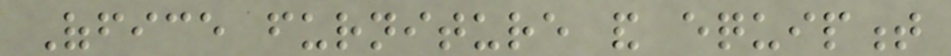Office furniture and equipment
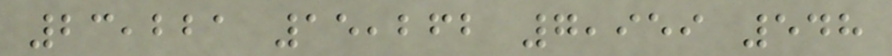23,221 15,262 7,959 548
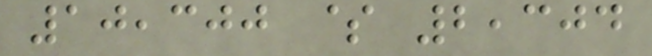10,300 $ 2,304
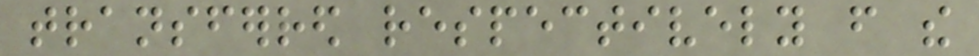transferred respectively from the
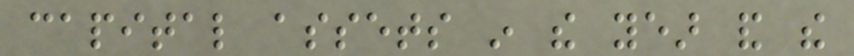capital assets in the year and the
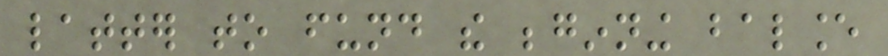latter to fund the beginning balance
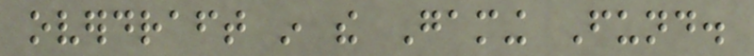overdraft in the Gaming Fund.
